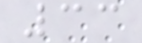33
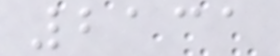2131
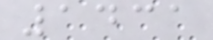1431
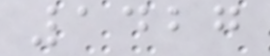1427
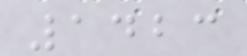1423
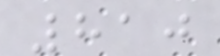810
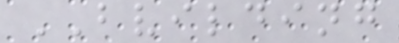BVILDING
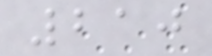210
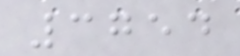3754
